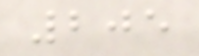205
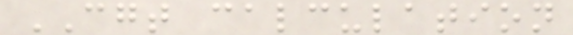CGT calculation
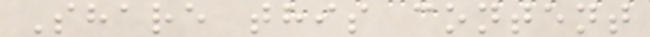Share this content
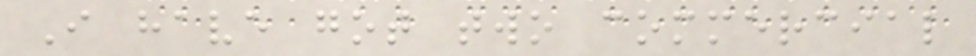I have got two commercial
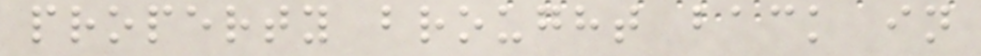property brought back in
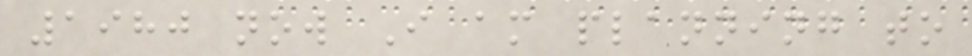1980 now I am planning to
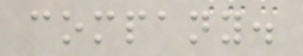company.
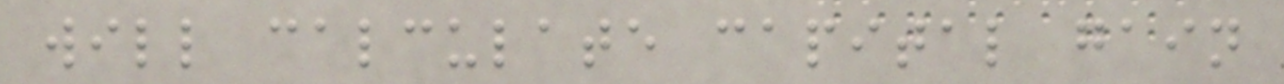will calculate capital gain
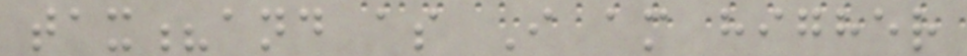tax?and as I am higher
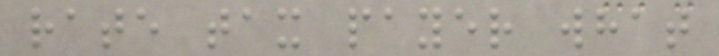rate tax payer what
